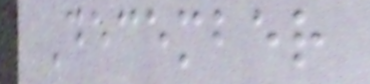December
